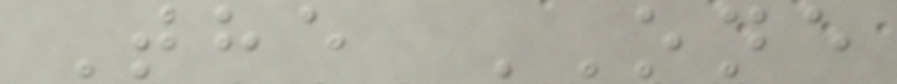The ONE
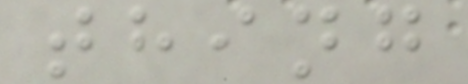thing
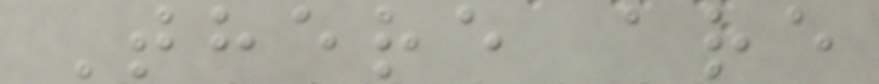There are
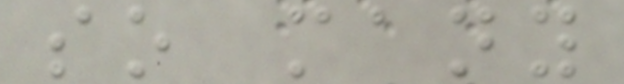so many
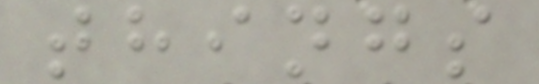things
